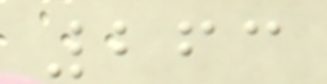263
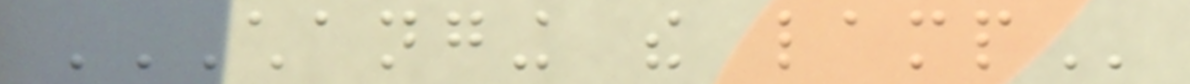CHANGING THE LAMP
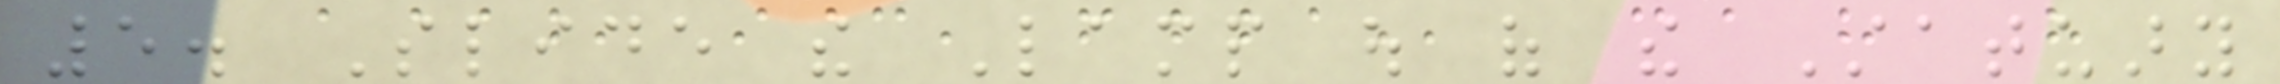5. Slide the Lamp out of the Statuary
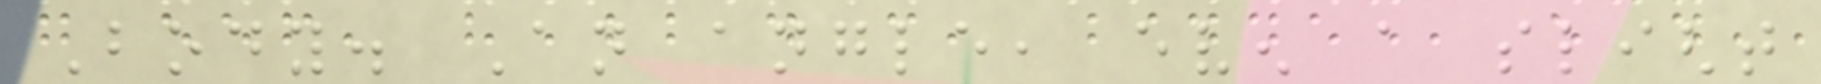Body. An angle, even a slight
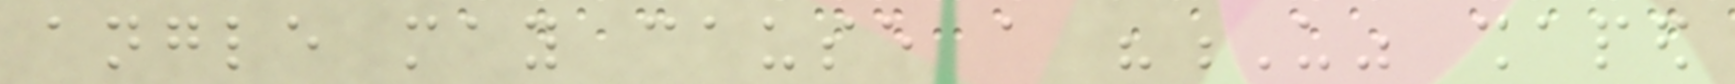angle may cause a "U" shaped
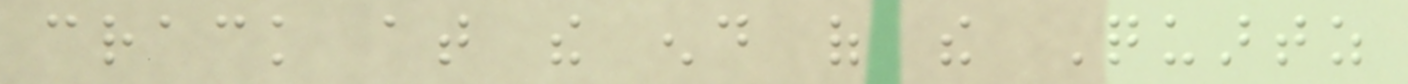crack at the end of the Quartz
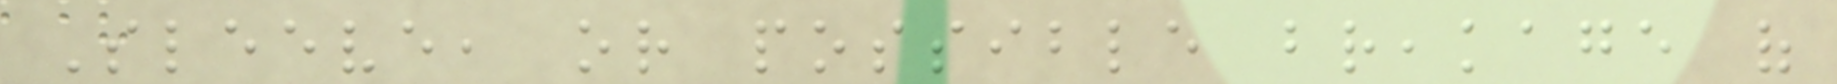Sleeve, or possible breakage of
